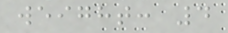weight: 4
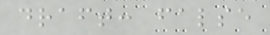draft: false
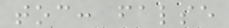toc: false
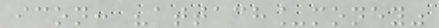icon: "attach_money"
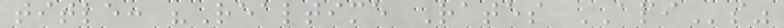title: "Realtime Rates APIs"
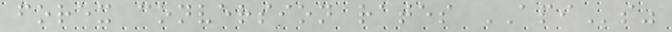forex conversion rates APIs"
